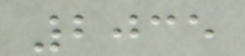2035
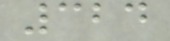324
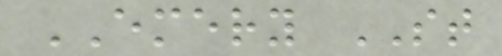EMERY ST
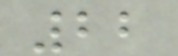22
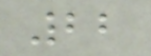22
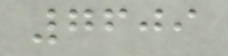7609
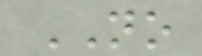NO
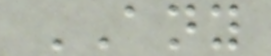ANY
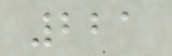221
